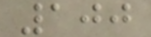100
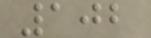102
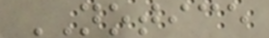NOTICE
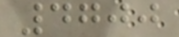4700
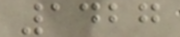1427
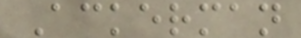Ackerman
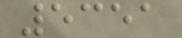5351
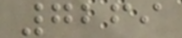7269
